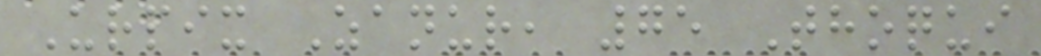Urpix Zanur, 75 Thoqui
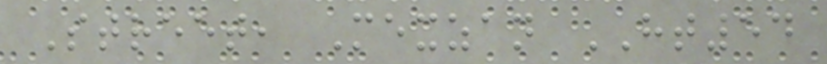Street, Mexzan HT54
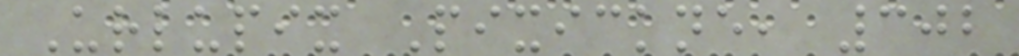Urlupix Pixickne, 302
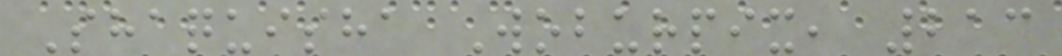Shaquisha Woburpix, 213
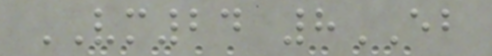VM24 8EB
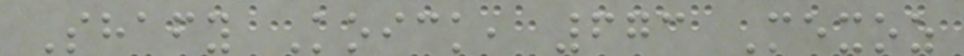Shafy Koick, 673 Mexoz
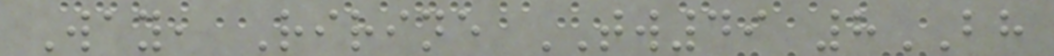Way, Ririne TW49 8BH
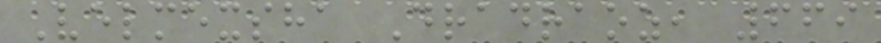Velmexsha Dradraoz, 669
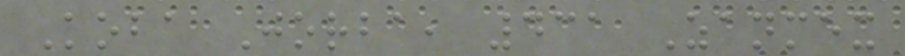Koba Jorba, 431 Zanmex
